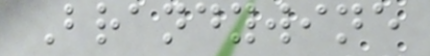Brandywine
